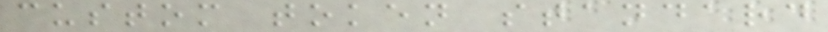custom token standard
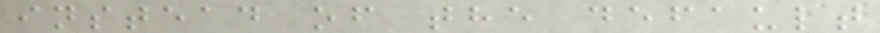instead of the default
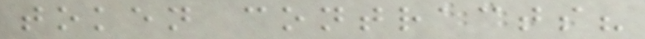token contracts?
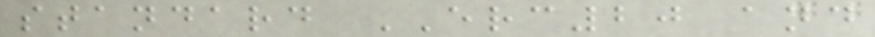standard ERC20 and
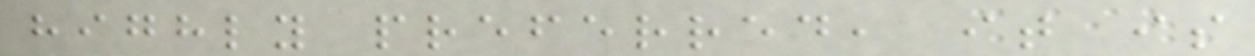highly preferred, it is
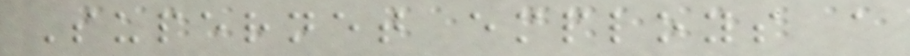Supernet employs a
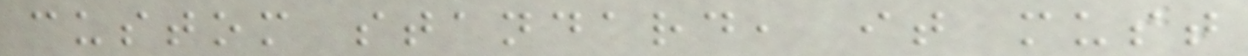custom standard, it must
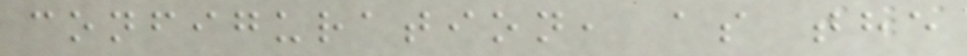configuration, as the
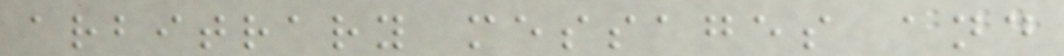arbitrary messages and
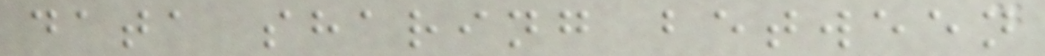data sharing between
